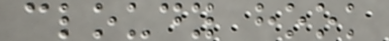cloudy hook
